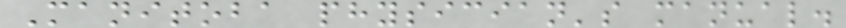Manitoba physician's manual.
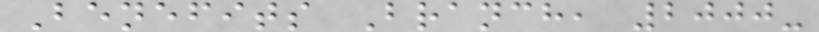Benefits Branch, 2000-
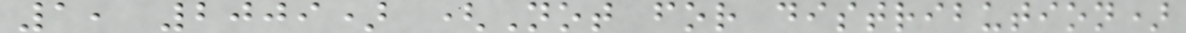1, 2009) (Not for distribution)
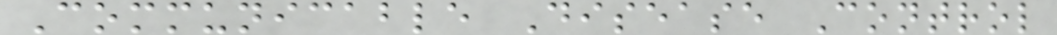Communicable Disease Control
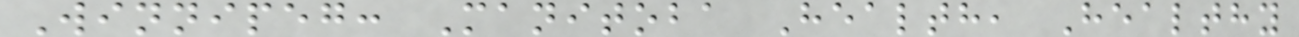Winnipeg: Manitoba Health, Healthy
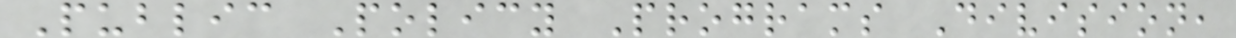Public Policy Programs Division,
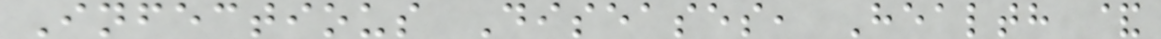Infectious Diseases, Health &
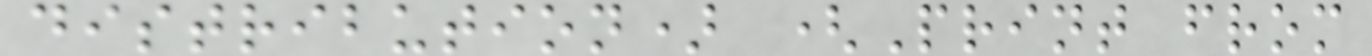distribution) (Print from
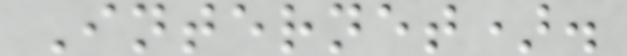Internet).
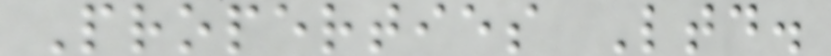Properties Ltd.
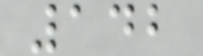142
